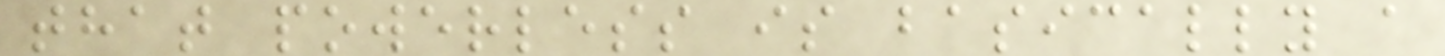that powerless is basically a
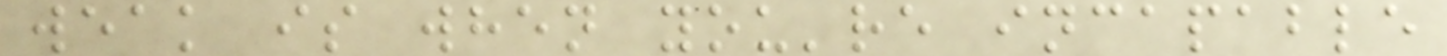weak is when you're incapable
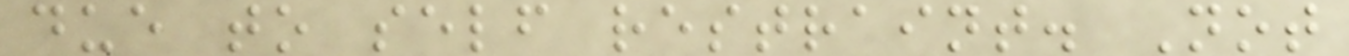due to self restraint. Not
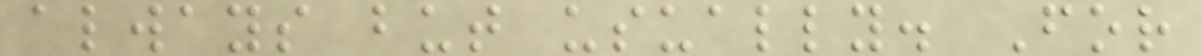always but usually. For
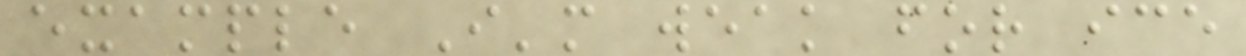example I'm weak for ice
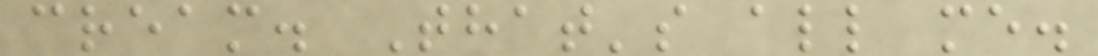cream. That's all me.
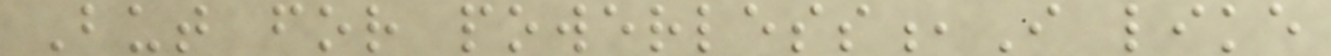But for powerless,I like
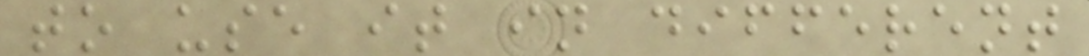to use it in different
